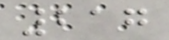217
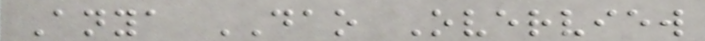Anya DAO Overview
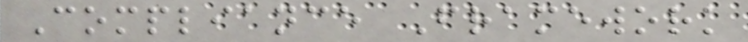Compliance Framework
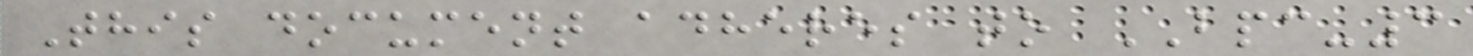This document adheres to BPC-3
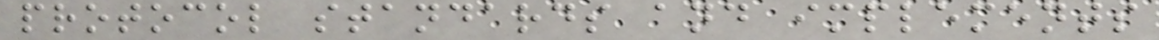protocol standards and implements
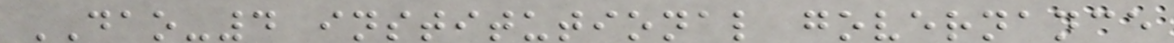DAO-4 institutional governance
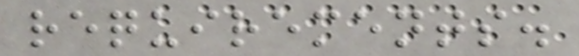requirements.
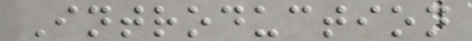Introduction
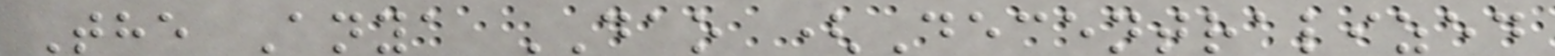The Anya DAO (Decentralized
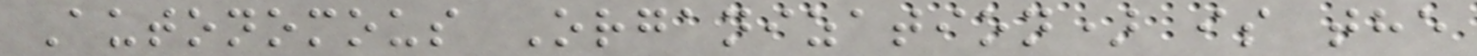Autonomous Organization) is the
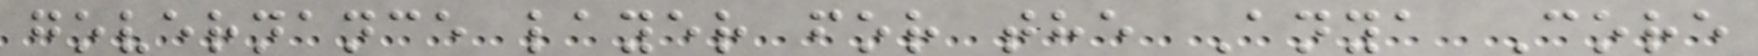governance layer for the Anya Core
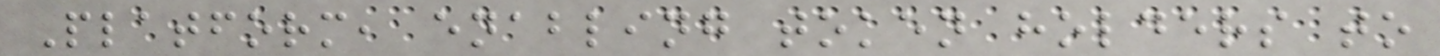Platform, enabling token holders to
